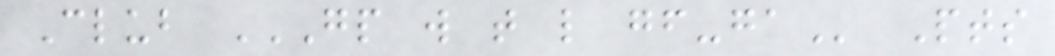Club GP W T L GF-GA Pts
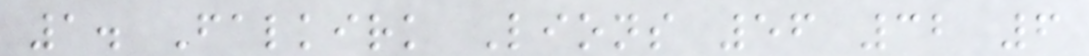1. Falkirk Lions 56 32 6
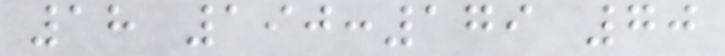18 190:179 70
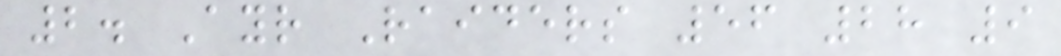2. Ayr Raiders 56 28 9
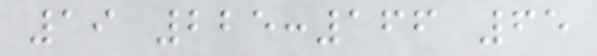19 225:166 65
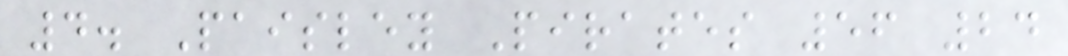4. Paisley Pirates 56 24
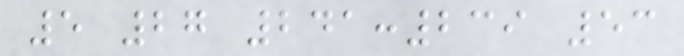5 27 241:239 53
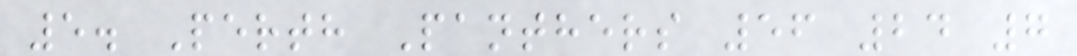5. Perth Panthers 56 24 7
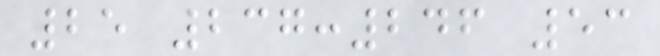25 237:246 53
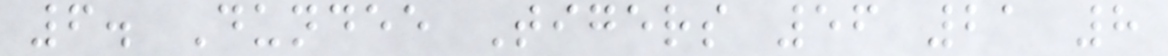6. Dundee Tigers 56 21 8
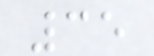35
